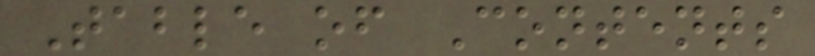Table of Contents
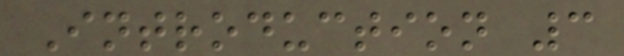Introduction 3
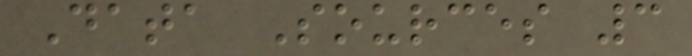Data Sources 3
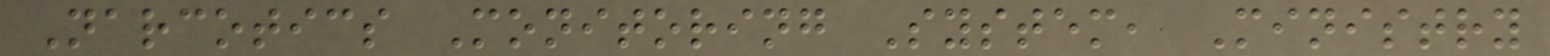Narcotics Monitoring System, Ministry
